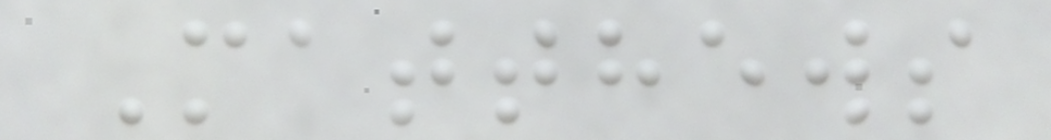Matthews
